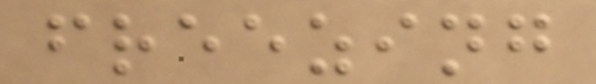freezing
